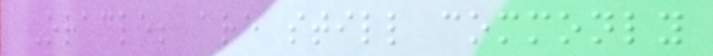Oracle; are still commonly
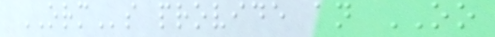ORMs provide an OO
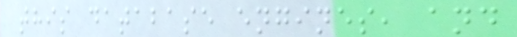this database engines, and
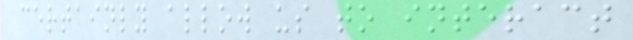certainly allow us to interact
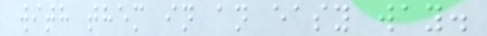with them in an easy way.
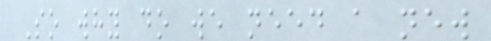So why do we need a new
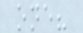one?
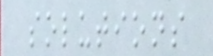solutions
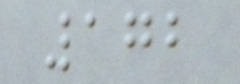172
